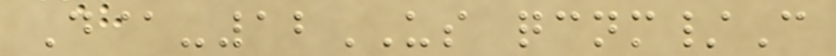D@-12US qcnm/C
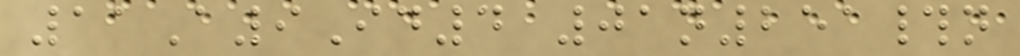11A9Id4 01n251#n
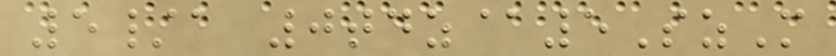5/a 0tdz@5SzM
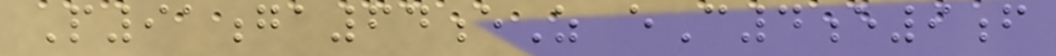P91ga64eZ eC4e9f
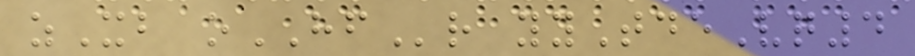zXb oHFr yyTdeVq4
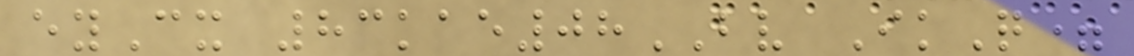eyCx 83kae08BV IkQ=
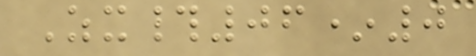Zx#06*0
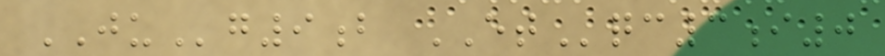JUg9b ETqc3i0
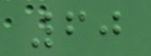60
